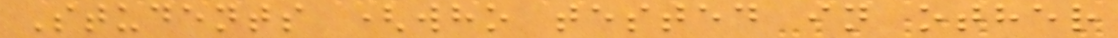Students (who tested in other
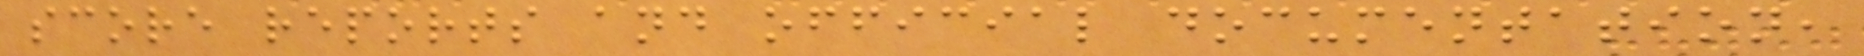score reports and official documentation,
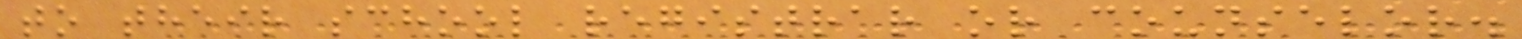to their school registrar or counselor.
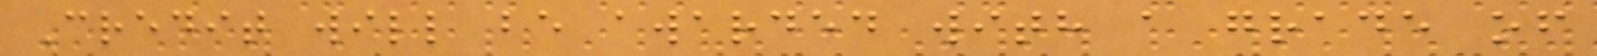Credit will be awarded with a grade of
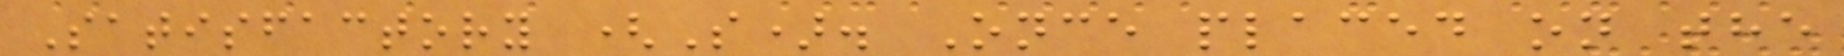Satisfactory (S). Once placed on the
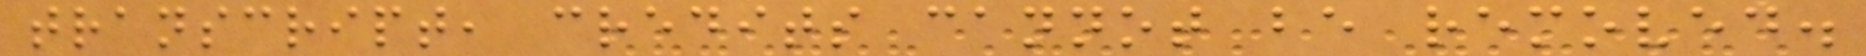transcript, credits cannot be removed.
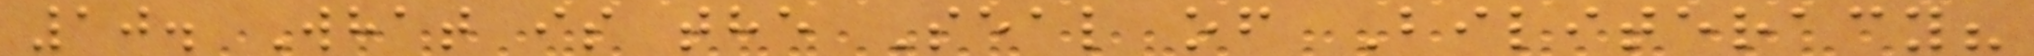10. What is the Seal of Biliteracy?
